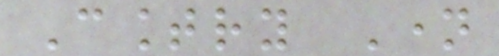Country Name
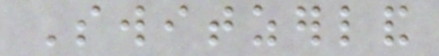Switzerland
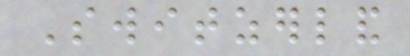Switzerland
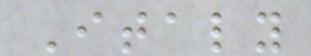Italy
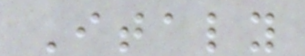Italy
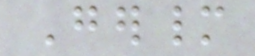Germany
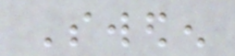Sweden
